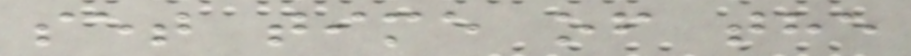set time of the
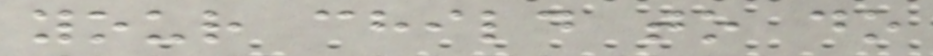your child to do
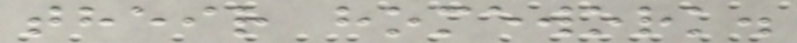their homework.
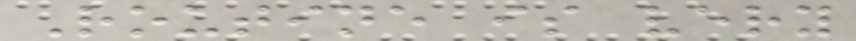Routine is very
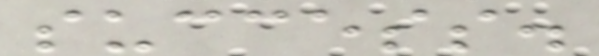success.
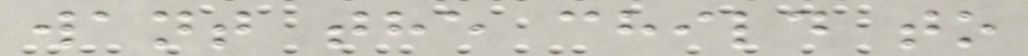want the child to
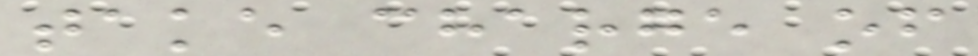take charge of
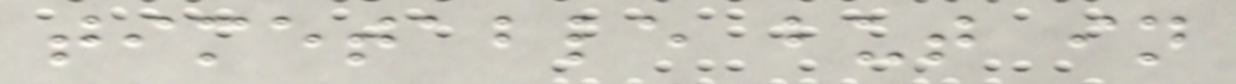timetable but in
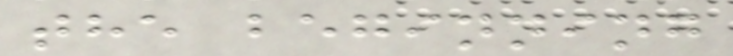the beginning
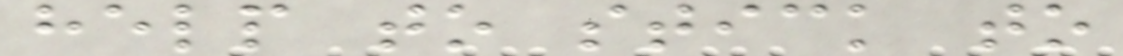help to stick to
